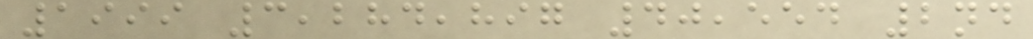1999 3,284,897 40,554 2nd
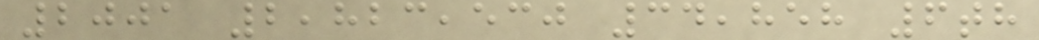2001 2,823,530 34,858 6th
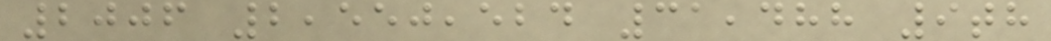2006 2,550,524 31,488 9th
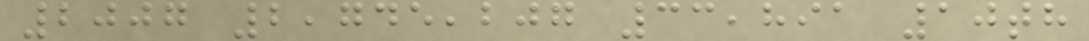2007 2,745,207 33,891 10th
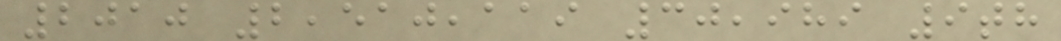2010 2,510,119 30,989 9th
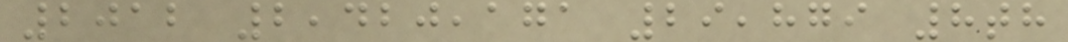2012 2,420,171 29,879 8th
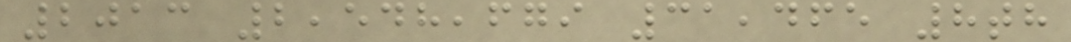2013 2,548,679 31,465 8th
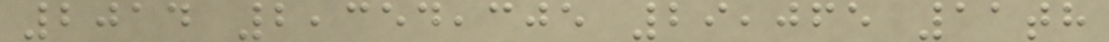2014 2,354,305 29,065 11th
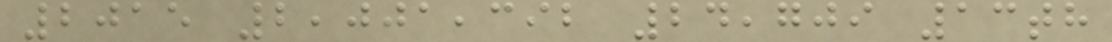2015 2,001,392 24,709 13th
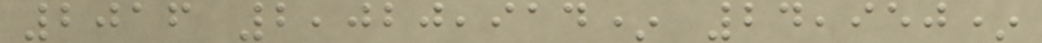2016 2,020,914* 24,950*
